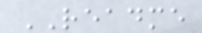README
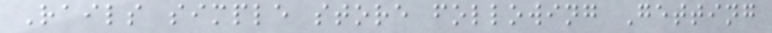Rails simple store following Getting
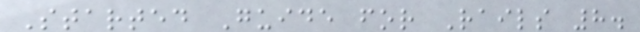Started Guide for Rails 8.
